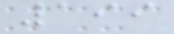199
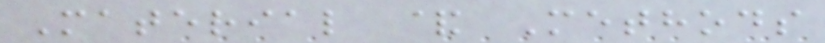Material & Methods
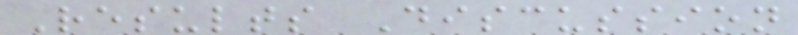Results Discussion
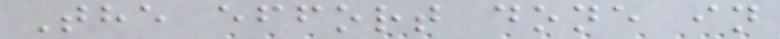The effort done in
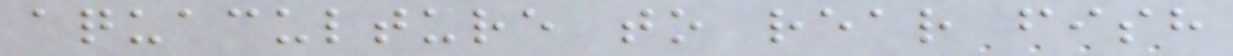aquaculture to rear fish
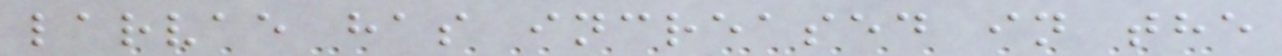larvae has increased in the
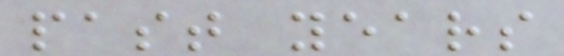past years
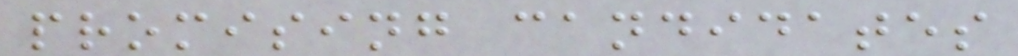promising candidates
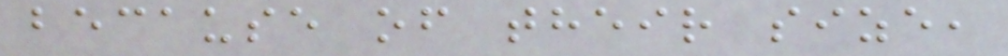because of their size,
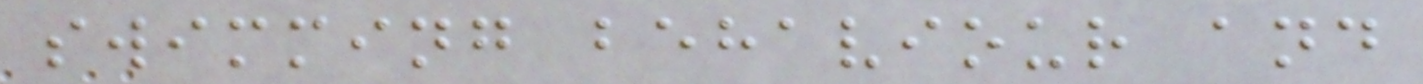swimming behaviour and
